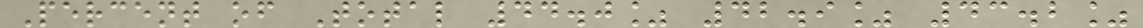Percent of Total 44.0% 42.9% 43.2%
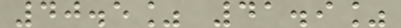40.5% 41.9%
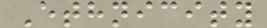Ethnicity
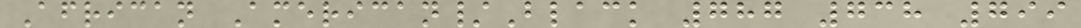African American/Black 787 738 799
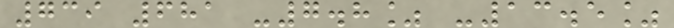739 681 -7.8% -13.5%
